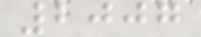2007
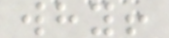why!
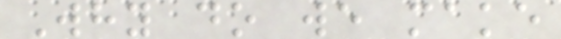Why do we make
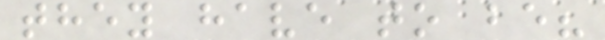they have to be?
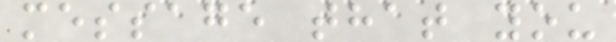message that you
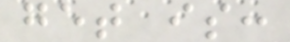get is:
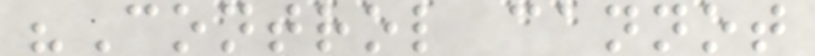"Control cannot
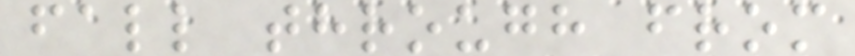fall through from
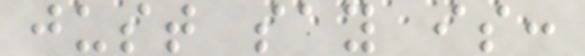just say is:
